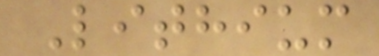Lithium
